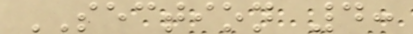SECTION 4:
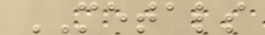METALS
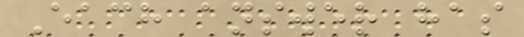Each answer has
